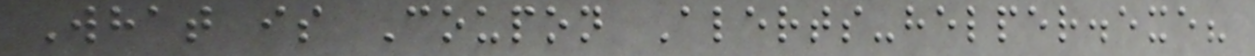What is Coupon Alerts-helper.exe?
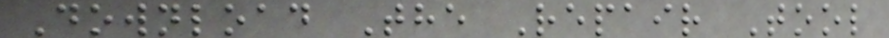Download The Repair Tool
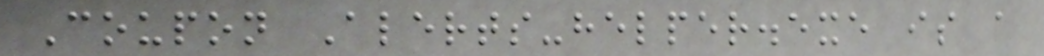Coupon Alerts-helper.exe is a
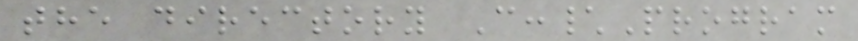the directory C:\Program
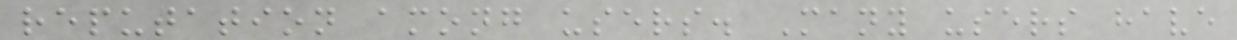reputation among users. Many users have
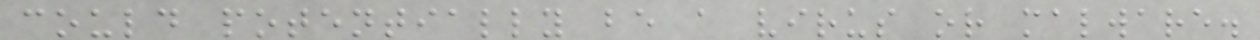could potentially be a virus or malware.
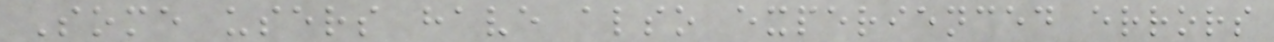Some users have also experienced errors
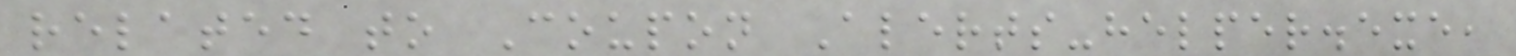related to Coupon Alerts-helper.exe,
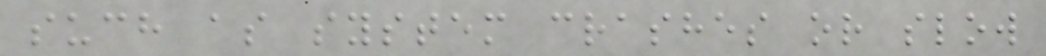such as system crashes or slow
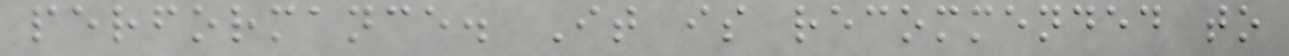performance. It is recommended to
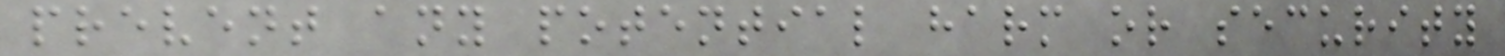prevent any potential harm or security
